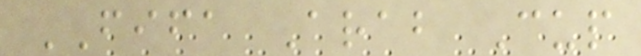FIFA Arab Cup
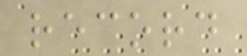record
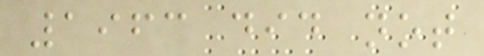1963 did not
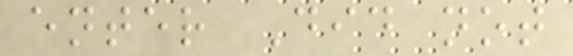enter Did not
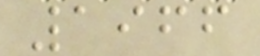1966
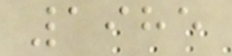1985
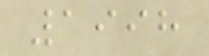1998
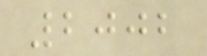2002
